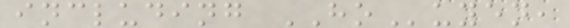including HOuyen,
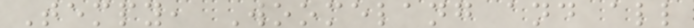Tempy, Woomelang and all
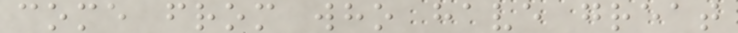come from who have great
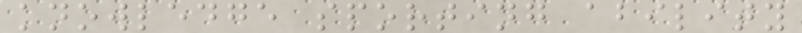knowledge sporting ability
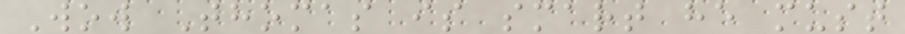Wow Thomas is smart he must
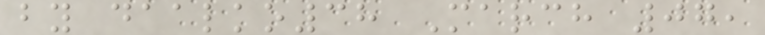by daalko38 March 07,
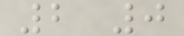2 0
